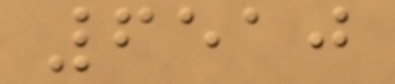6510
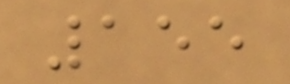155
